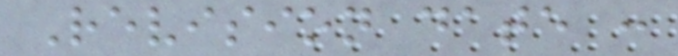Revision date :
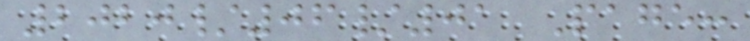2020/06/01 Page:
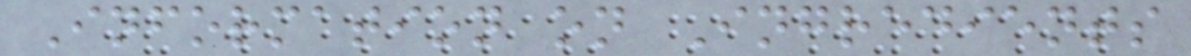Information on Ingredients
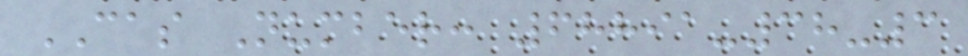CAS Number: 68891-38-3
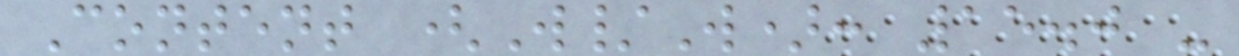Content (W/W): 15.0 -
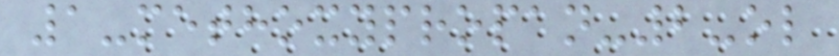1-methoxypropan-2-ol
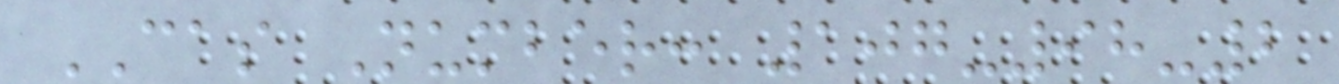CAS Number: 107-98-2
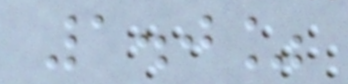1.0%
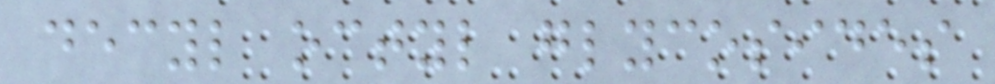decyl octyl glycosides
